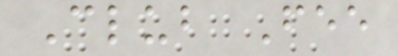Club Fee
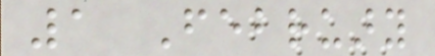1 February
